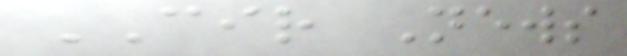CIR News
